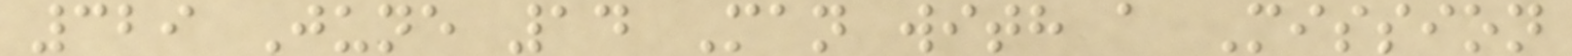329 June 14 Man with a Mission
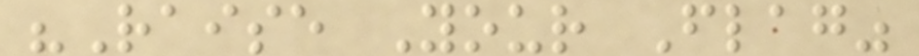"Raise Your Flag"
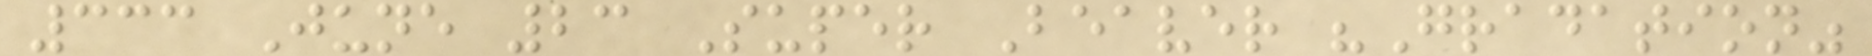333 June 23 Super Beaver "Gradation"
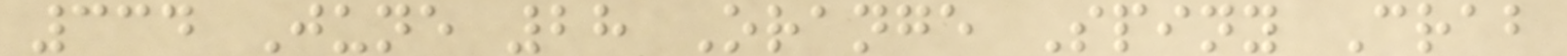334 June 28 Orange Spiny Crab
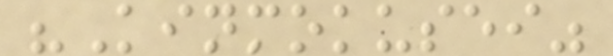"Kinmokusei"
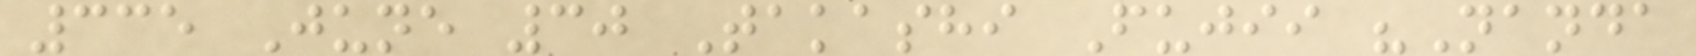335 June 30 Takashi Fujii "Nanda
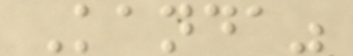Kanda"
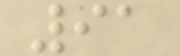91
